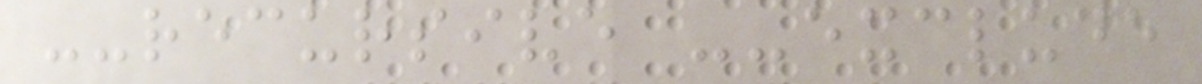--recursive --exclude
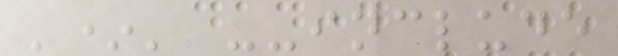'*' --include
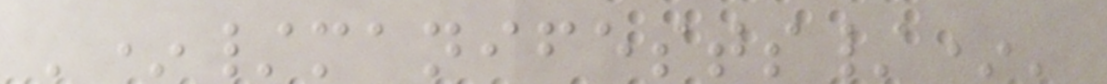'*/manifests/*'
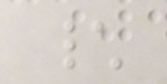\
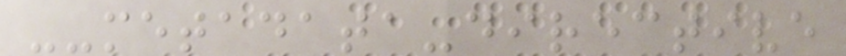--metadata-directive
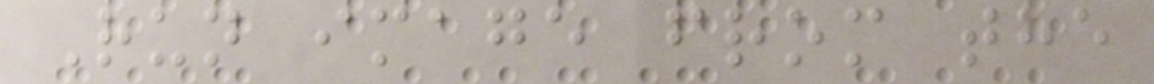Run image from the
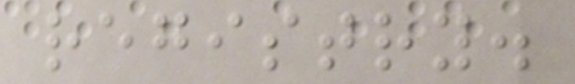registry.
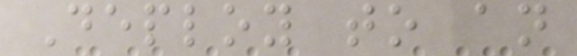Deploy to an
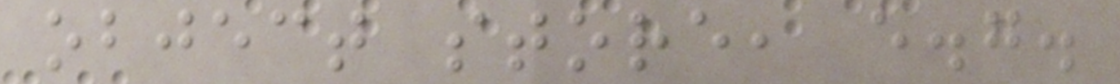object store, e.g.
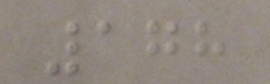178
